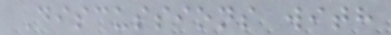Discussions with
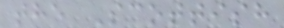the Scottish
